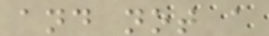and not a
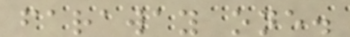faraway one.
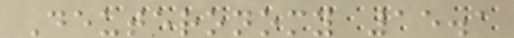Deuteronomy 15.1
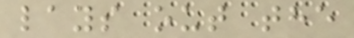lays out the
